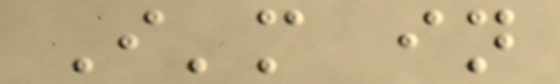I'm in
